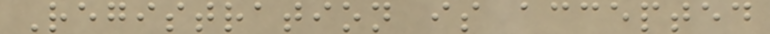Registration is accepted
